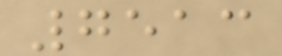7513
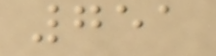751
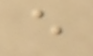e
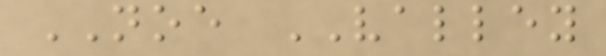NOE VALLEY
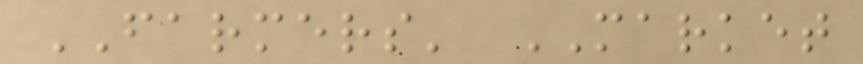FARMERS' MARKET
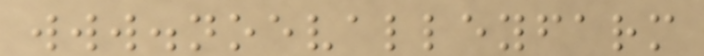www.noevalleyfarm
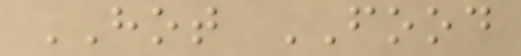HOT FOOD
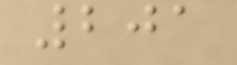201
